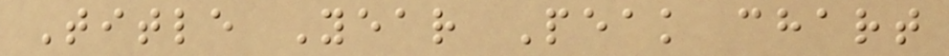Title Year Peak chart
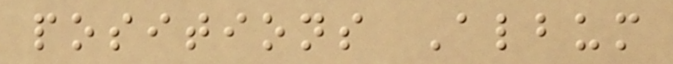positions Album
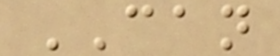CAN
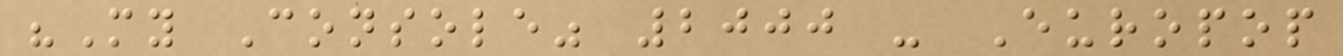"My Console" 2000 - Europop
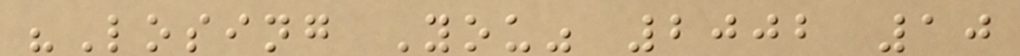"Losing You" 2002 10
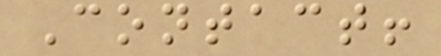Contact!
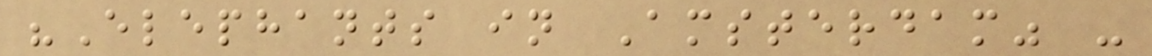"Elephants in Amsterdam" -
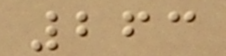263
